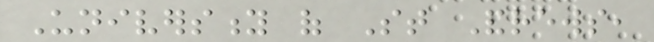University of St Andrews,
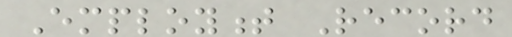Employment Record
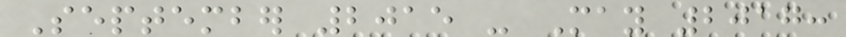September 2015 - May 2017:
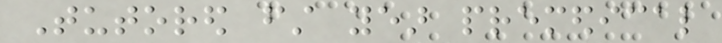Tutored first year premedical
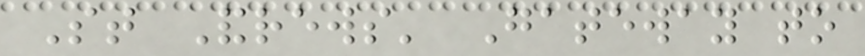St Andrews' Gateway to
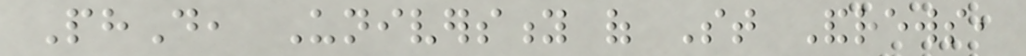PhD, University of St Andrews,
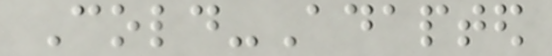Cold-Adapted
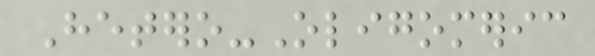Hetero-Oligomeric
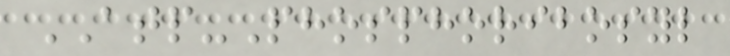ATP-Phosphoribosyl
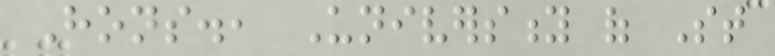Hons., University of St
